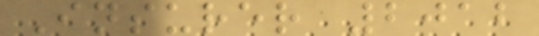Insurer 2012
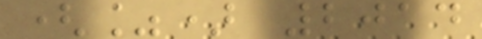(%) 2014
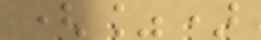(%)
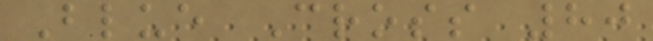Blue Cross 80
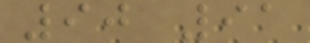90 91
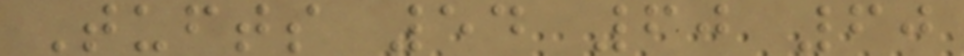Tufts 54 60 60
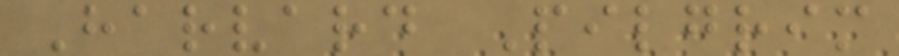Harvard Pilgrim
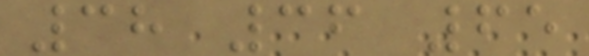38 36 65
